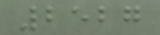2527
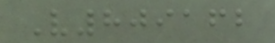V809162
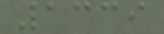1339
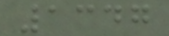1347
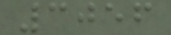3056
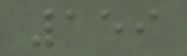159
